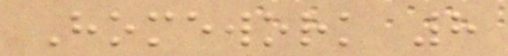Homework 8
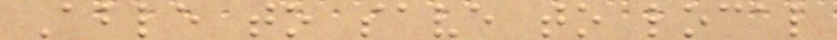Able to save to local
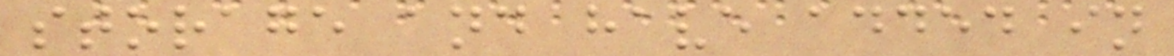storage and have added in
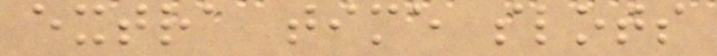extra time slots
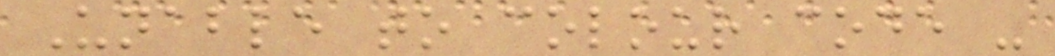Unable to colour code -
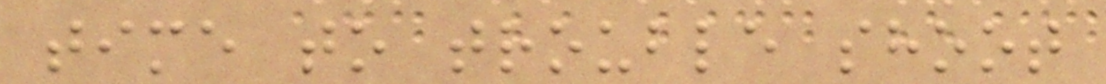time to trouble shoot
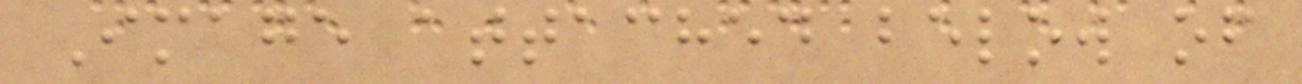Image attached below of
